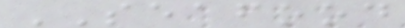SEAFOOD
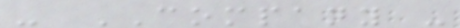- COMPANY -
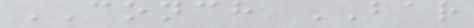CONCH BAR
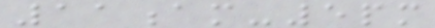11am-5pm
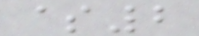$2
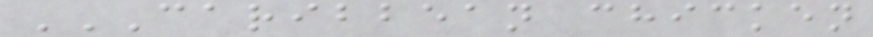CARIBBEAN CHICKEN
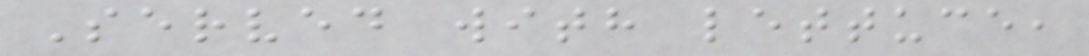Served with lettuce,
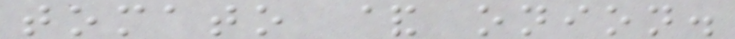tomato & onion.
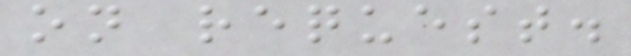on request.
